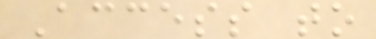Access to
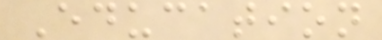Education
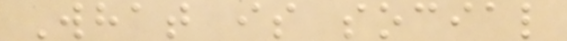What is social
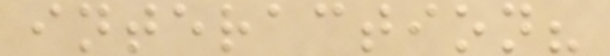interaction?
